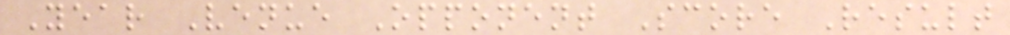Year Venue Opponent Score Result
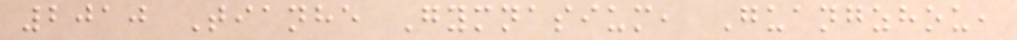2010 Tianhe Gymnasium, Guangzhou,
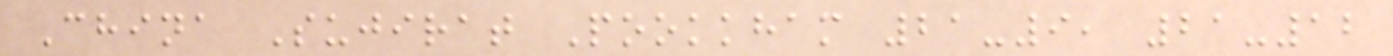China Sujirat Pookkham 21-9, 21-12
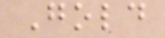Gold
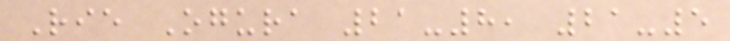Rie Ogura 21-8, 21-5
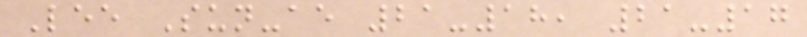Lee Sun-ae 21-18, 21-17
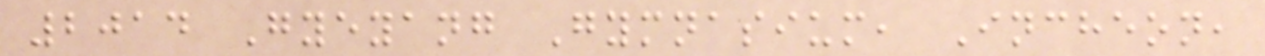2014 Gyeyang Gymnasium, Incheon,
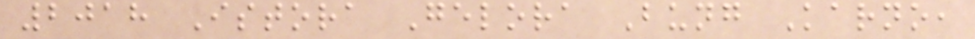2018 Istora Gelora Bung Karno,
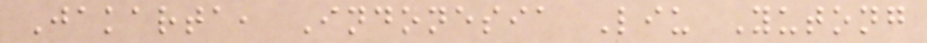Jakarta, Indonesia Liu Yutong
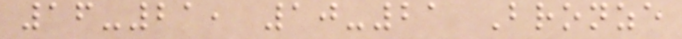16-21, 10-21 Bronze
